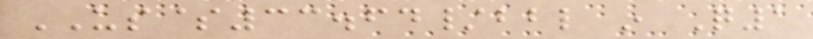US$33.64/bbl in Q1
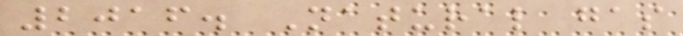2016. Natural gas
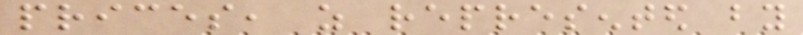prices, as represented by
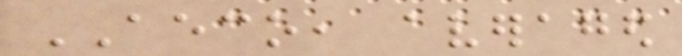AECO, averaged
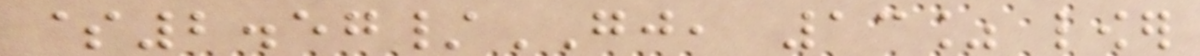$2.57/GJ, 13% lower
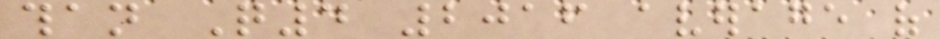than Q4 2016 average of
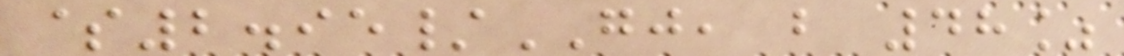$2.95/GJ, but 48%
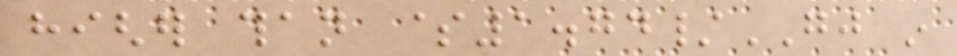higher than $1.74/GJ in
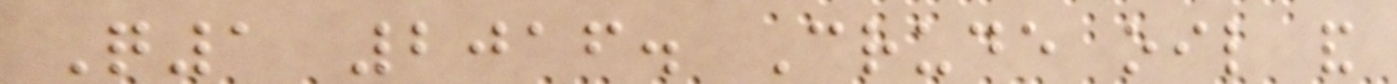Q1 2016. Crude oil and
